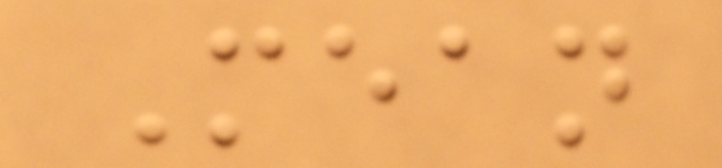Mean
